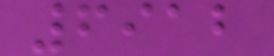6912
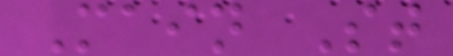Main St
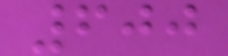600
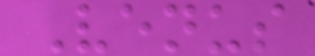Venus
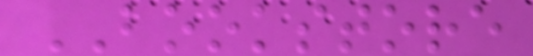BOOKSTORE
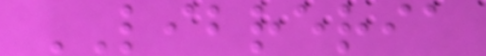LIBRERIA
